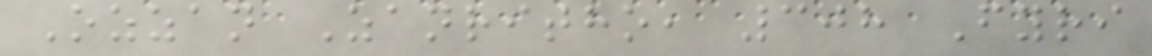Ozzan Zanritho, 308 Fyri
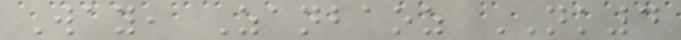Way, Zanbaoz NK4
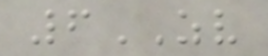6ZV
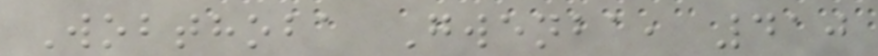Wobthoba Gwenba, 410
